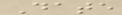Date
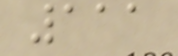111
